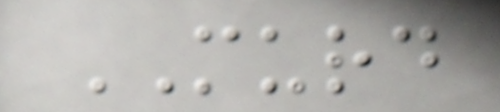MURD
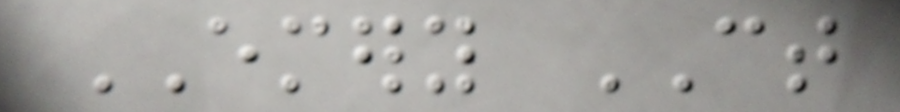EMERY CT
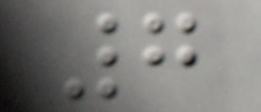7
